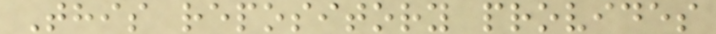This repository provides
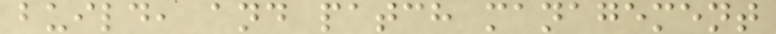build, and patch management
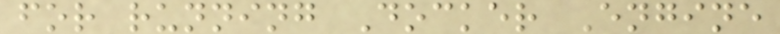for running Docker Engine
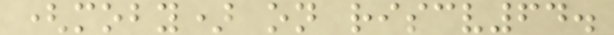(moby) on riscv64.
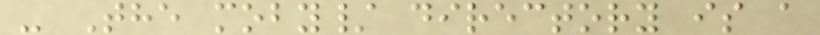- The moby/ directory is a
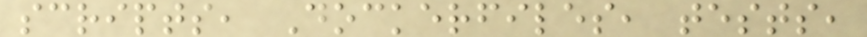scripts, Dockerfiles, tests,
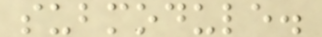submodule.
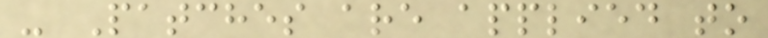- Patches are applied to
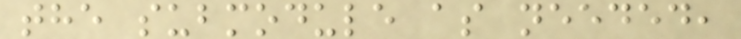the submodule as needed,
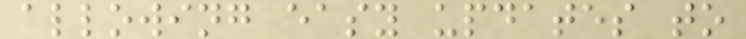allowing easy updates to
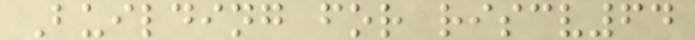Building for riscv64
